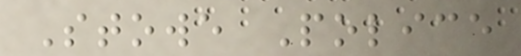Stowe Police
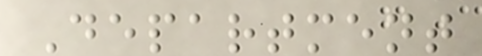Department
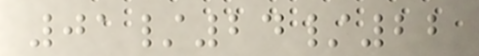01/24/22
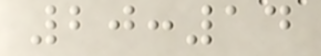20:14
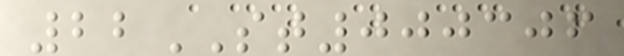22ST000306
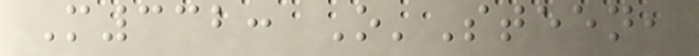M332: O'Steen,
